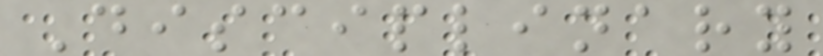Disciplinary
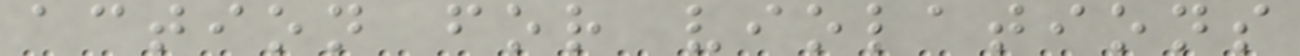action for violations
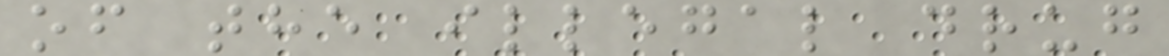of the illegal drug
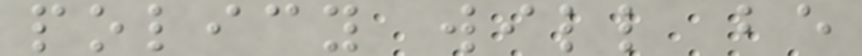policy will be
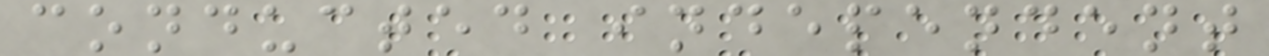conducted independent
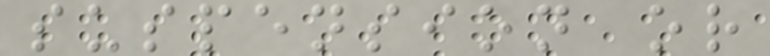suspension or
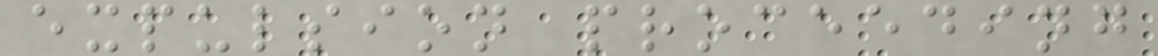expulsion proceeding
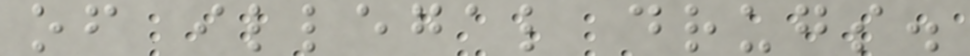of illegal drugs.
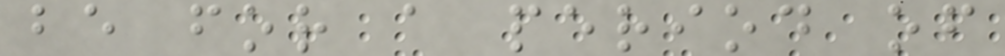be for a period of
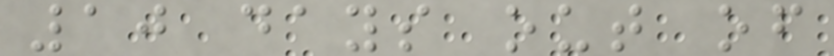10 days out of
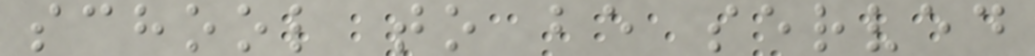school to be served
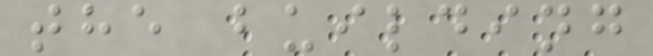the building
